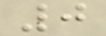0
